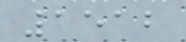1512
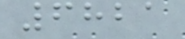6821
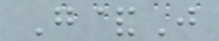G&J
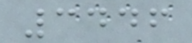3446
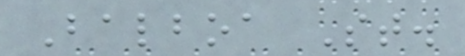Balboa St.
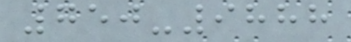750-9888
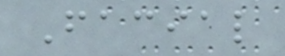Facial
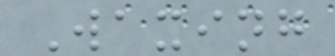Waxing
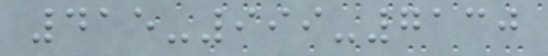415-999-7130
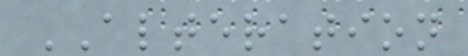ALTERATION
